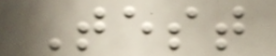Test
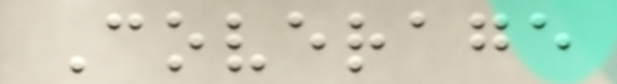Coverage
